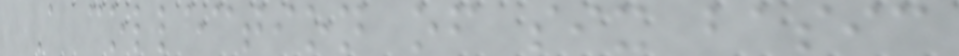A collection of six basic
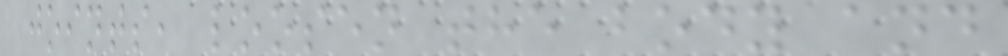joints, loosen the body and
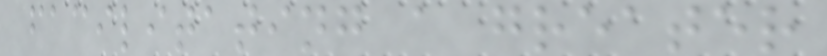facilitating a greater
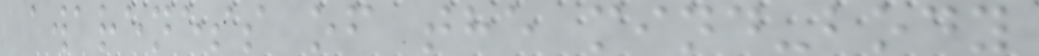awareness of the mind-body
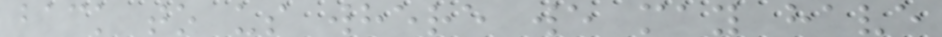back to us where we may have
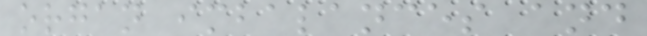organ imbalances and
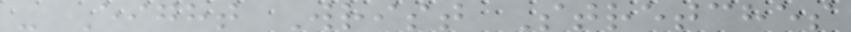- Eight Wrist Stretches
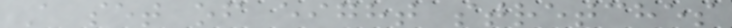A set of eight stretches
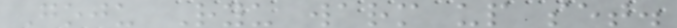Goju Ryu warm up set.
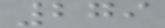279
